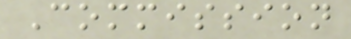Commission
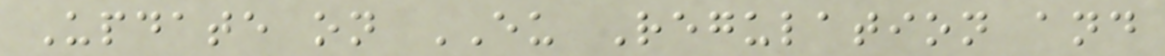Update on EU Regulation and
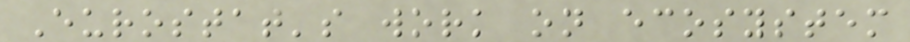Eurostat's work on ecosystem
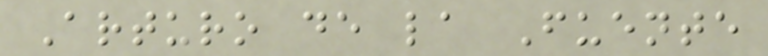Arturo de la Fuente
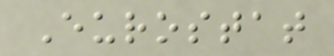Eurostat
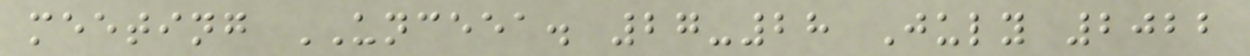meeting UNCEEA. 27-28 July 2022
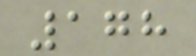178
